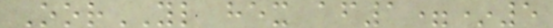OorYL hex af1=*5
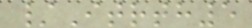/Itrth5
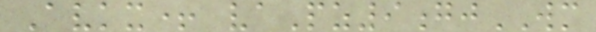Avkx+ vaPz9gjWM
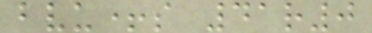bvu+s 41r0
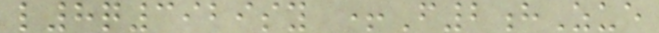l8q3929sy +F2hZue
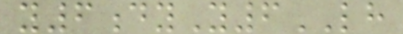y6dyY6LH
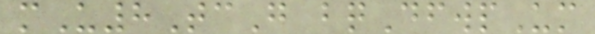mU8TcG bqDfwpUm
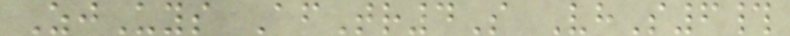ZjUys AfTr4S VhS6#
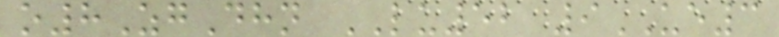o8ZgDhn LU52 9UE3
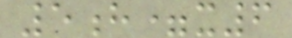5h=x6
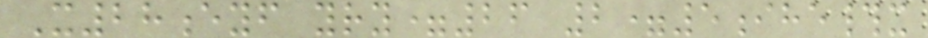X28eyf yry=26 2=5ihe#x
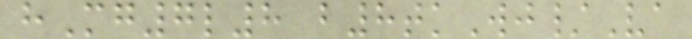hMg7l8 b8tkWj/Va
